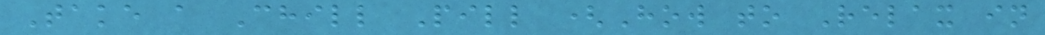Take a Chill Pill (How to Relax in
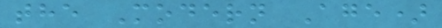the Modern Age)
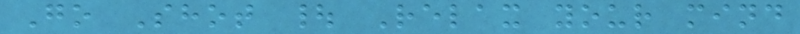Go Shot | Relax your mind
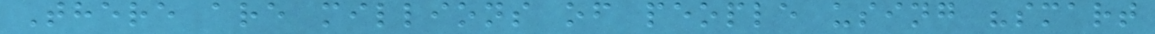There are millions of people using "smart
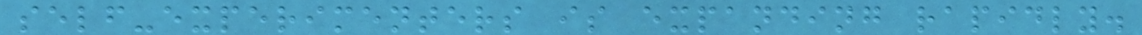self-experimenters is expanding rapidly.
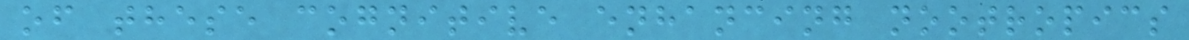of these cognitive enhancing nootropics
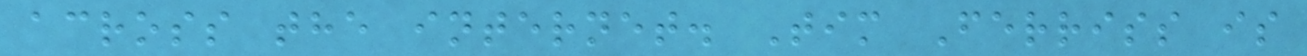across the internet. Tim Ferriss is
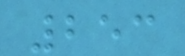253
